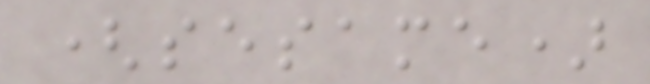(sesame)
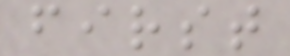first
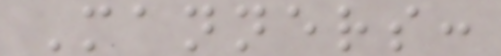Manners:
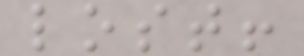lost!
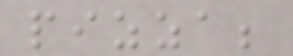pizza;
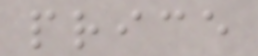price
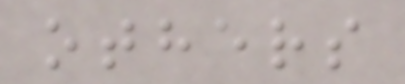others
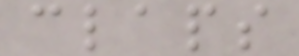claps
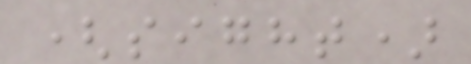(sight)
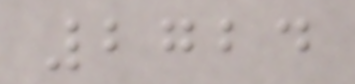2724
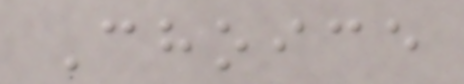Choice
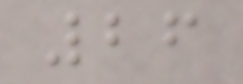26
